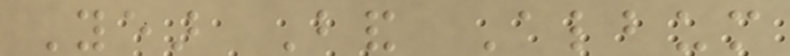Year Band Album
